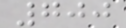700
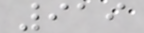919
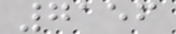7156
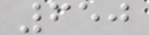650
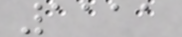1111
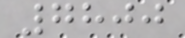7800
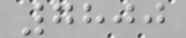7800
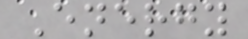Energy
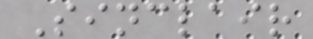Sinclair
